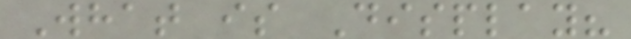What is Display?
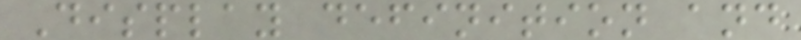Display definition and
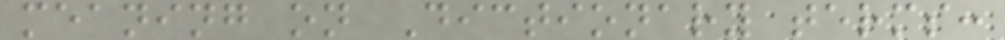meaning on Dictionary terms:
